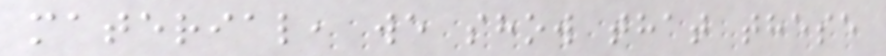material, we show that these
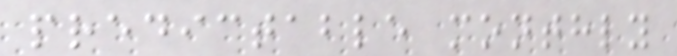predictable monthly
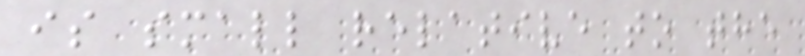is small relative to the
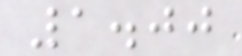1.00
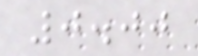0.00
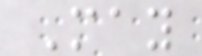May
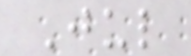Jul
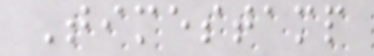Timestamp
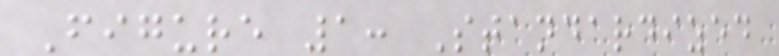Figure 1: Standardized
